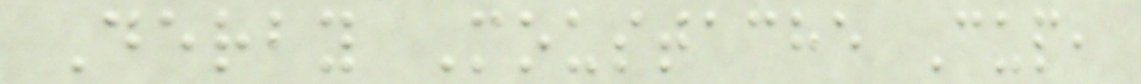Derby Moustache Cup,
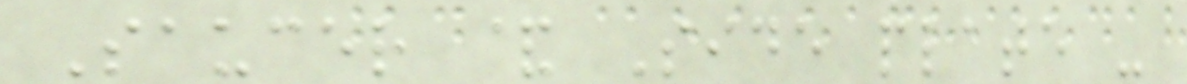Saucer & Side plate -
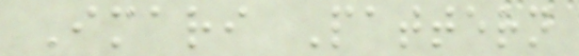Imari Pattern
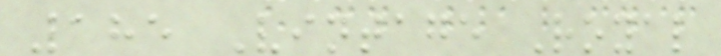185 Vintage Royal
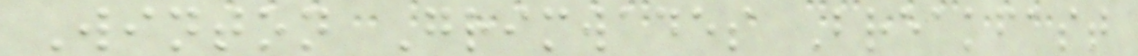Winton Grimwades Breakfast
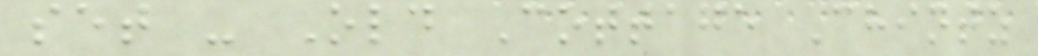set - Old Cottage Chintz
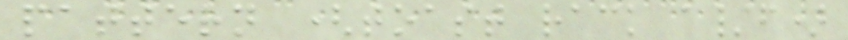pattern (toast rack a/f)
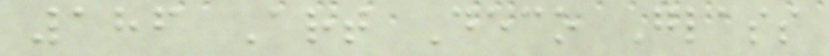186 Art Deco Glass
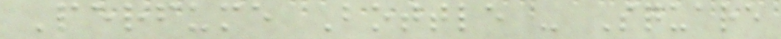Perfume Bottle - Square
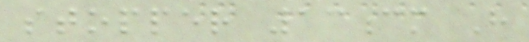stopper 13cm H
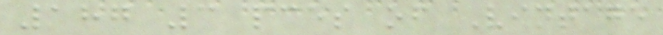187 3 pces of Vintage
